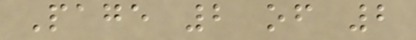Page 2 of 2
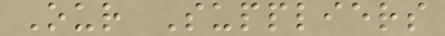Our Suppliers
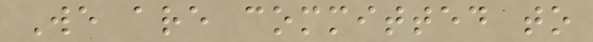We are committed to
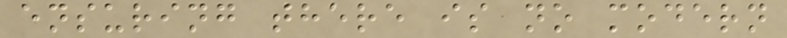ensuring there is no modern
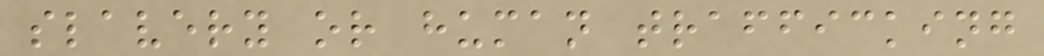slavery or human trafficking
